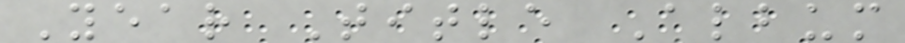Year Title Album
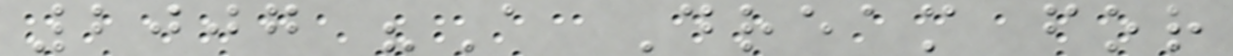2007 "A Dream for
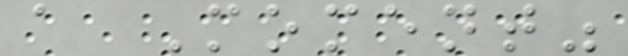a Moment"
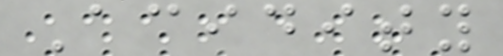Acidity
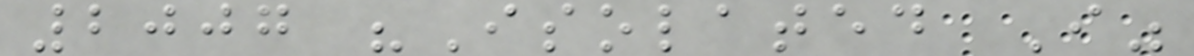2007 "Isolated I"
